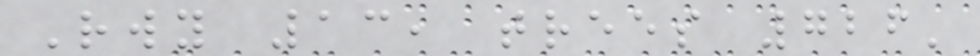Rwy 13, trees 726'
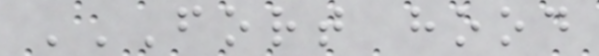FORT HOOD
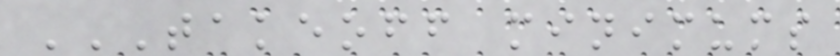TAKEOFF MINIMUMS
